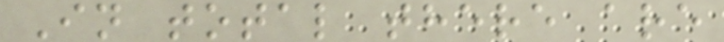In total there are
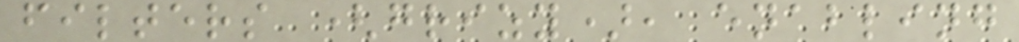filters (grizy), enabling
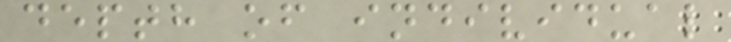depth of individual
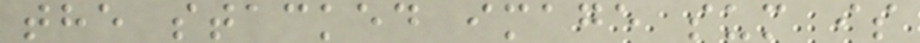the stacked image sum is
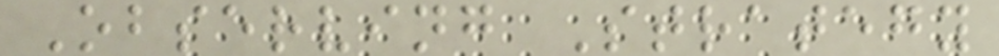Observing Strategy
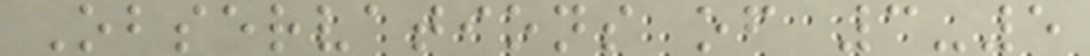Observations of 3-5
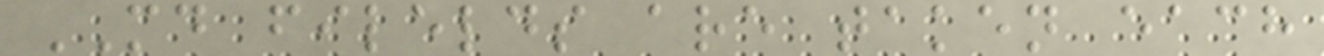MD filelds are taken each
